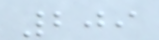209
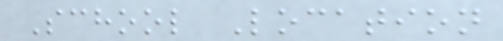School Location
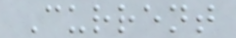Current
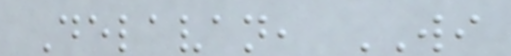Delavan, WI
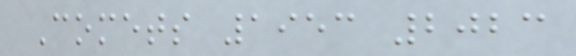Comets 1953 2023
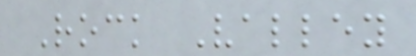Rock Valley
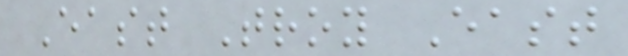East Troy East
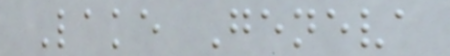Lake Geneva
